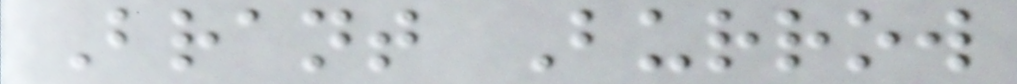Brant Burrow
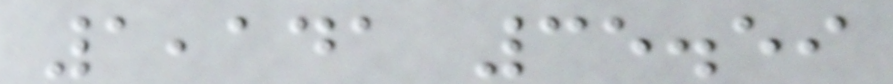1,141 35.59
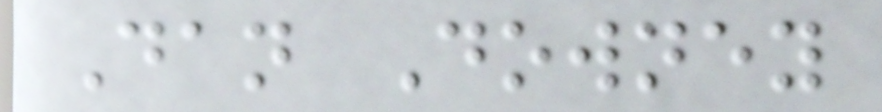Dan Downey
